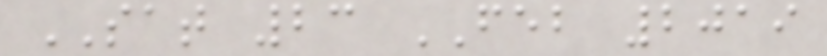SAT 23 FEB 2019
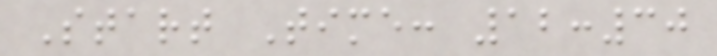Start Time: 12:30
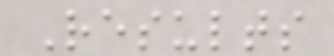Results
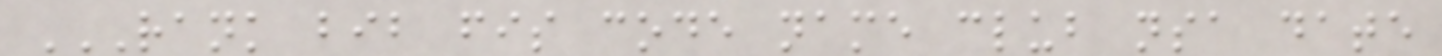RANK BIB FIS CODE NAME CLUB NSA DATE
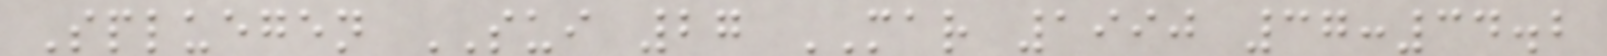Spluegen SUI 27 MAR 1990 37:34.2
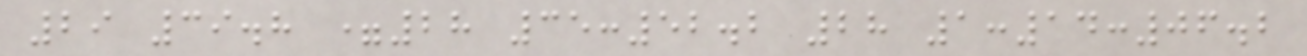29 39.8 =28 35:52.2 28 1:14:06.2
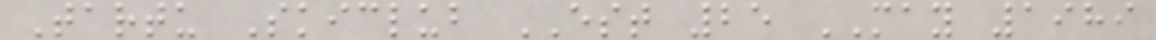Tartu Skiclub EST 25 MAY 1989
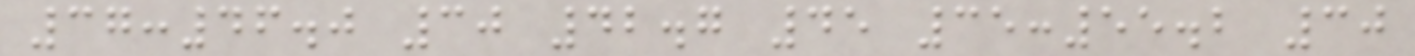37:46.0 30 42.7 45 35:55.2 30
